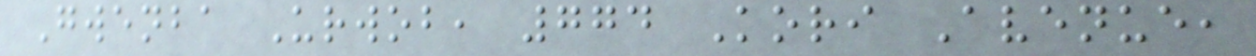Gwenba Urwob, 774 Kori Avenue,
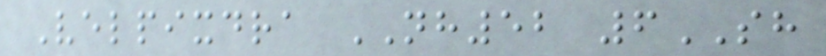Velpixdra NH52 6SH
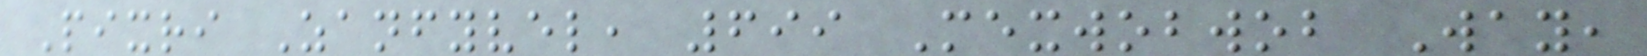Pixri Zanfyvel, 699 Mexwobwob Way,
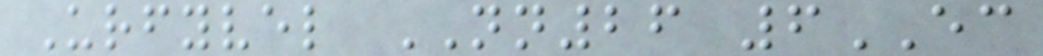Urfyvel NN26 6EC
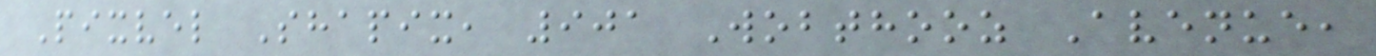Pixvel Shapix, 901 Wobthooz Avenue,
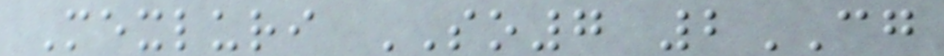Mexluri SO7 2CG
